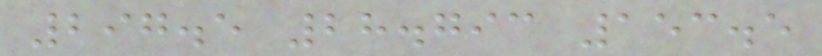297.5 28.793 153.5
